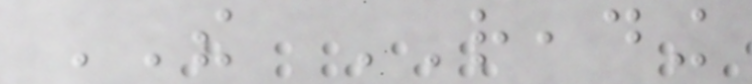THE READING
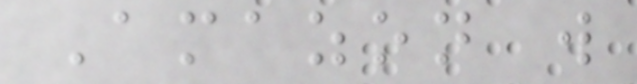Amazon will
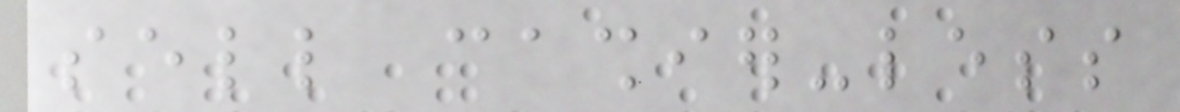sell cashier-less
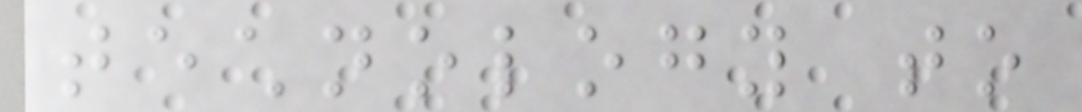technology to
